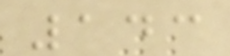143
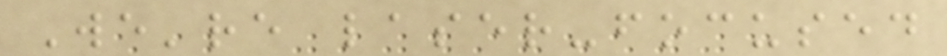We're laser-focused
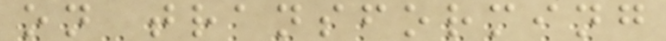on transforming
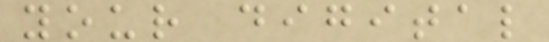your digital
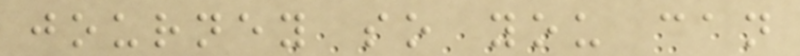journey so you can
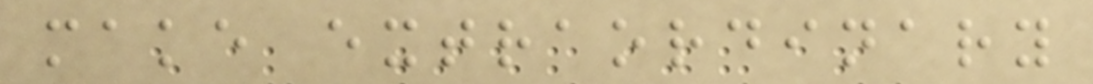make extraordinary
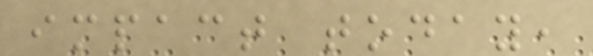impact today,
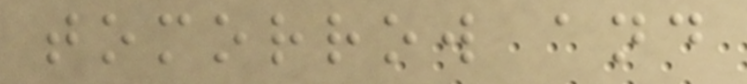tomorrow and
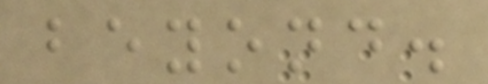beyond.
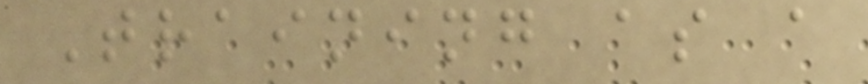Training as a
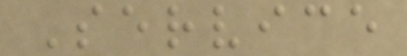Service
